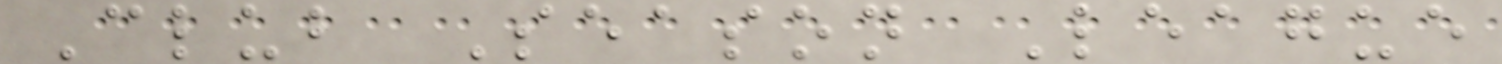Club Season League
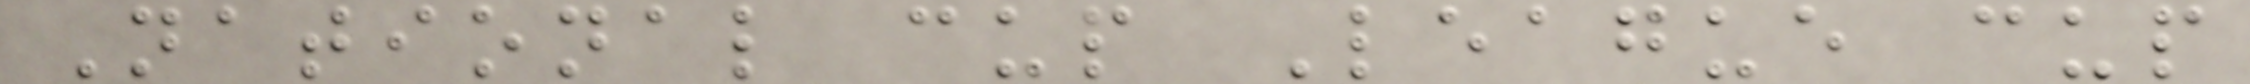National cup League cup
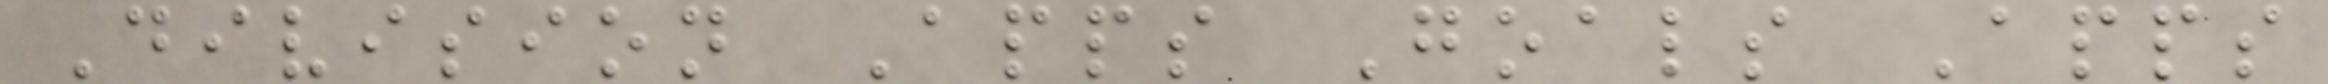Division Apps Goals Apps
